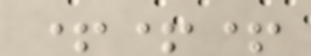+++
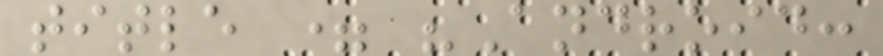title = "Android:
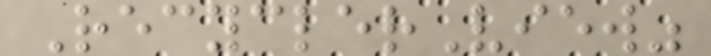RecyclerView"
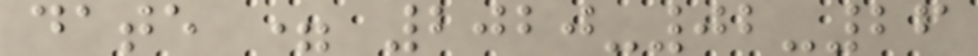date = 2020-02-26
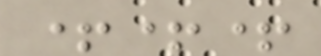+++
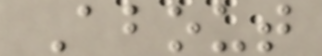About
